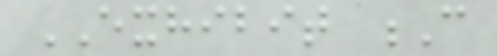EXHIBIT C
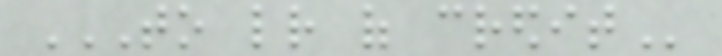TO LETTER OF CREDIT
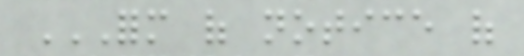FORM OF NOTICE OF
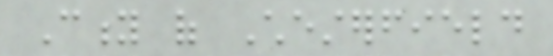City of Chesterfield
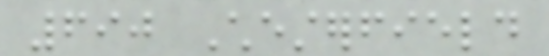690 Chesterfield
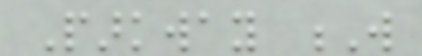Parkway W
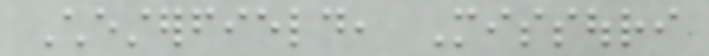Chesterfield, Missouri
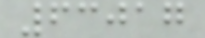63017
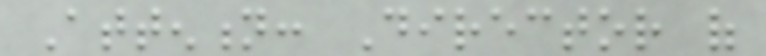Attention: Director of
